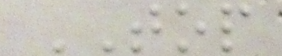TOP
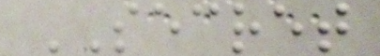SECRET
